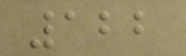122
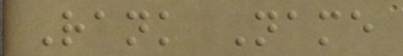Rank Name
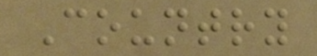Country
